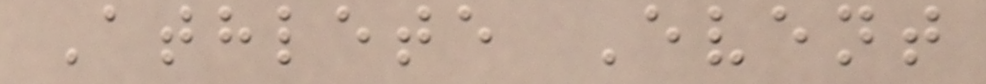Athlete Event
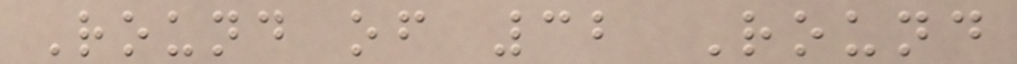Round of 32 Round
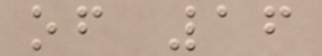of 16
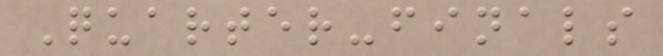Quarter-finals
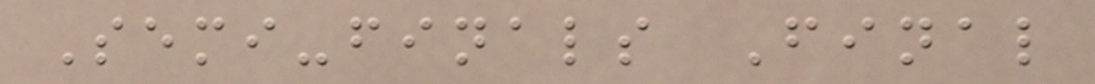Semi-finals Final
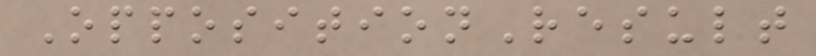OppositionResult
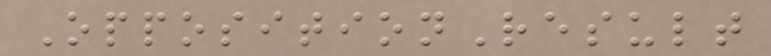OppositionResult
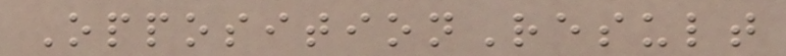OppositionResult
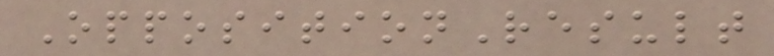OppositionResult
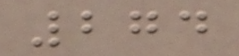274
